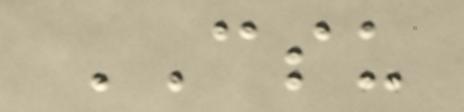CSU
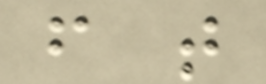f t
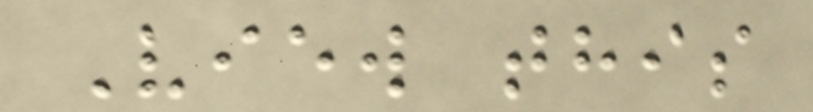View this
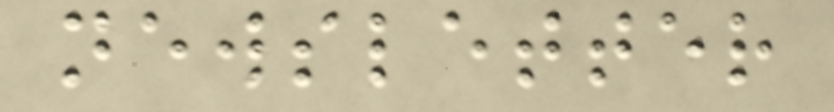newsletter
